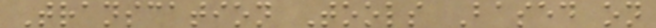Transcation Tools Based on
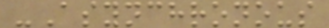-Asynchronous
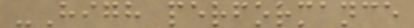-High performance
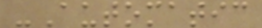-Automatic
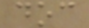doc
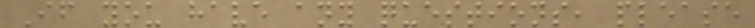If you have any questions, please
